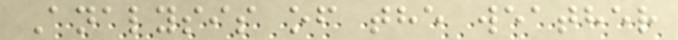Analysis of the weather
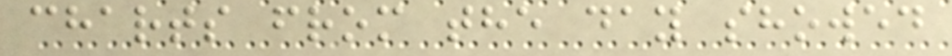charts from the day showed
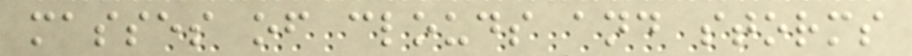masses of clouds and storms
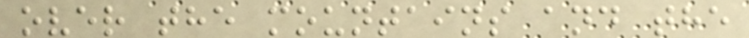over the mountains and the
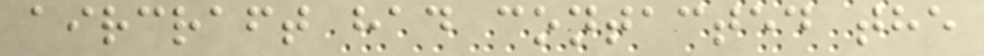aircraft had contacted the
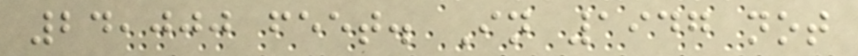24,000 feet. In 1947 not
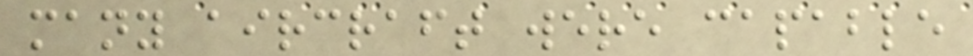many aircraft were capable
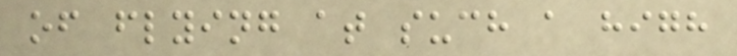of flying at such a high
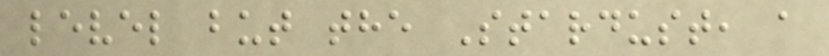level but the Stardust, a
